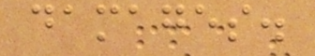damages.
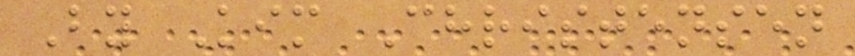By Kim Christensen
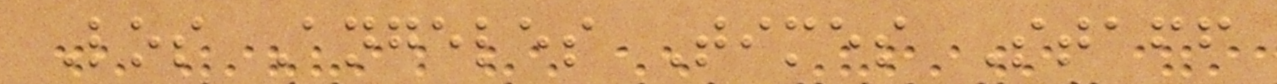Los Angeles Times Staff
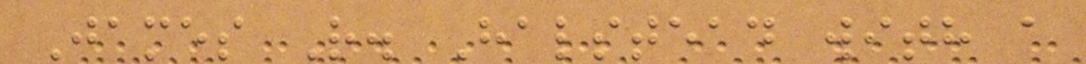James R. Halstead with a
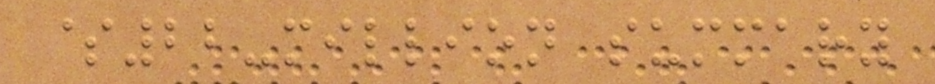$22-million summary
